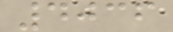4036
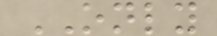ONLY
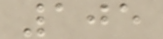105
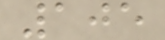105
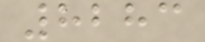8283
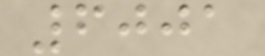6001
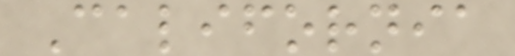California
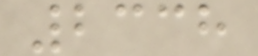2338
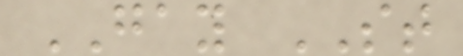GAY ST
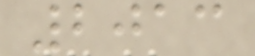2013
